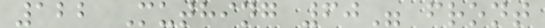122 Muthing 60" front
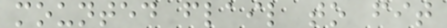mounted flail to fit
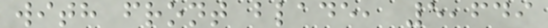with front blade, 5,649
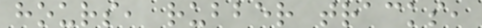hours, rubber tracks,
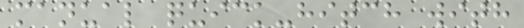manual quick-hitch with
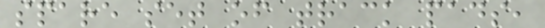spare set of track pads,
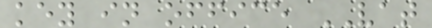key in office VAT
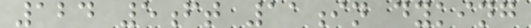124 5ft 11in dyking
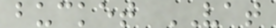bucket VAT
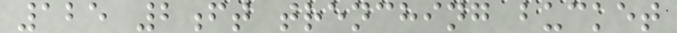125 2ft trenching bucket
